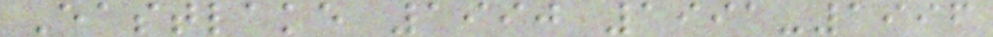Eastlake 1990 1991-1996
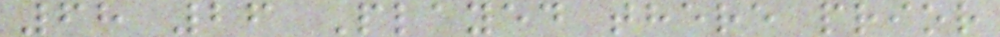68 26 Played there prior
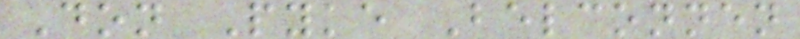Don Pyke Belconnen
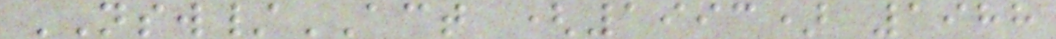NSW/ACT (1993) 1988
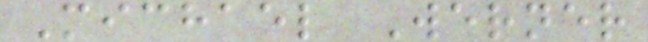Michael Werner
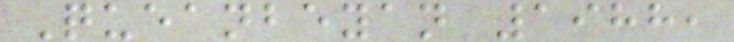Queanbeyan 1988,
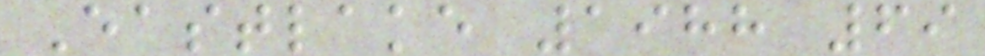Eastlake 1988 69
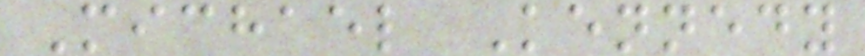Michael Kennedy
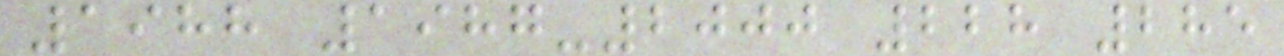1988 1987-2000 228 285
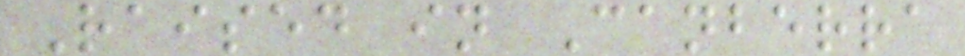Raised in Canberra
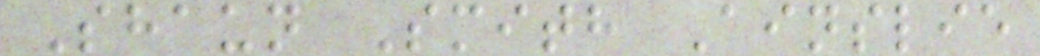Shaun Smith Ainslie
